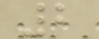2
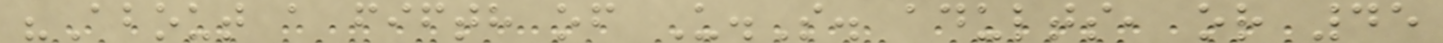"About a fifth of U.S. adults, or 45
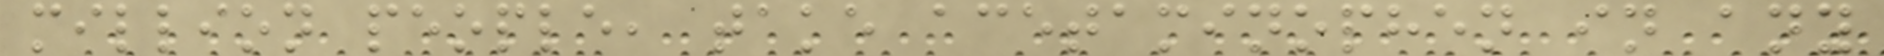million people, take acetaminophen in any
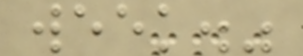week."
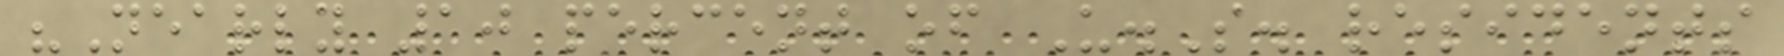"Nearly 10 percent of U.S. residents
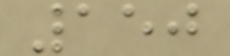150
